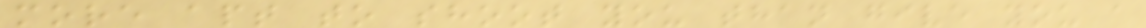more apt to shoot you than give you a
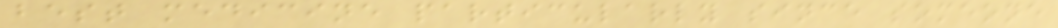best medicine particularly since someone
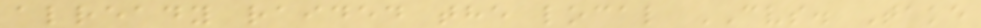already raided the local CVS. Take
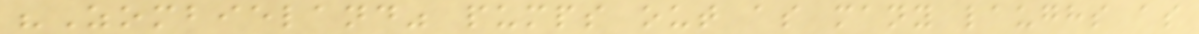"Zombieland" pumps out as many laughs as
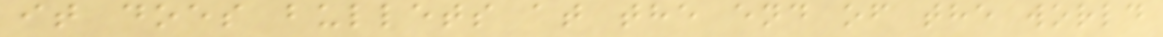it does bullets at the end of the world
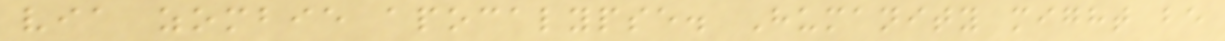via zombie apocalypse. Humanity might be
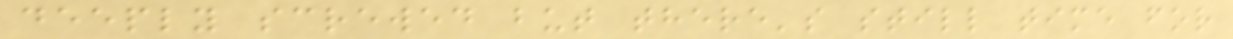deeply screwed but there's still time for
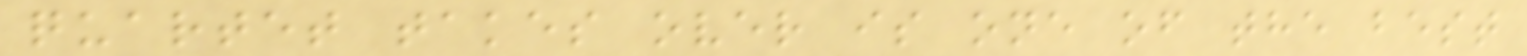quartet takes over is one of the best
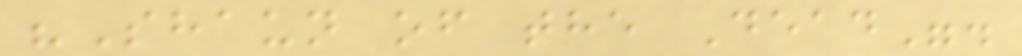"Shaun of the Dead".
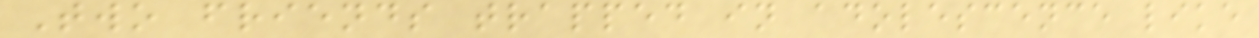Two friends trapped in adolescence like
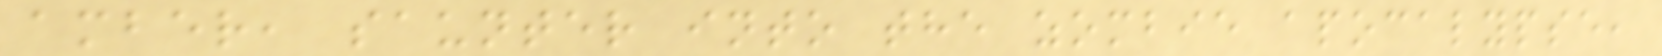amber, saunter into the zombie apocalypse,
